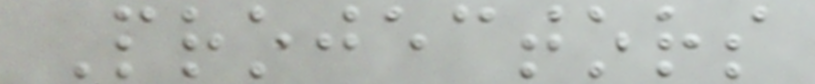Projectors
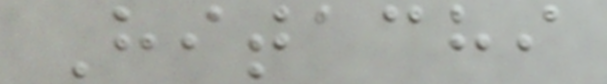Hitachi
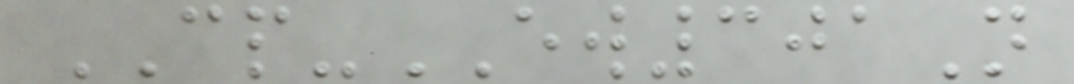CP-EW301N
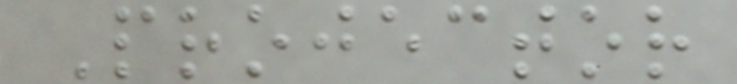Projector
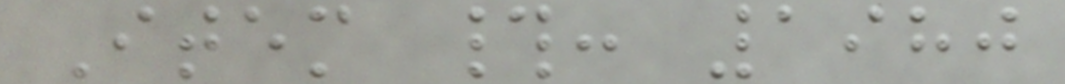Item #: 1980
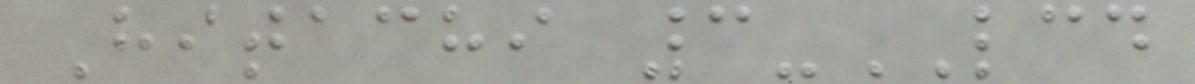Hitachi 3-LCD
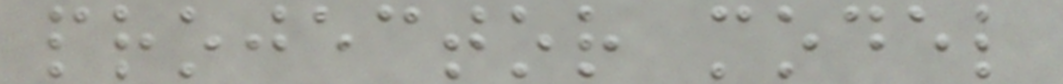projector model
